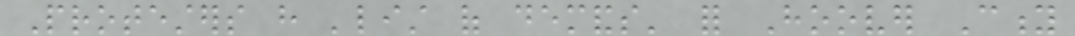Protesters have 'list of demands' for Hoover City
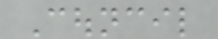Council
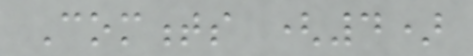Comments (4)
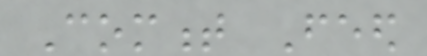Comment Feed
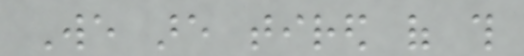We are tired of this
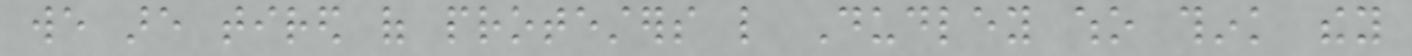we are tired of protesters like Dudley who think they
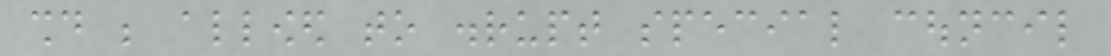should be allowed to disrupt special council
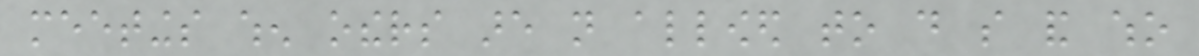meetings when others are not allowed to do so and who
